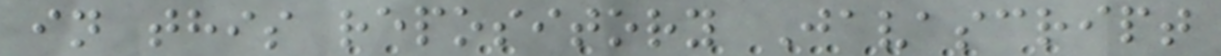in this repository Javascript
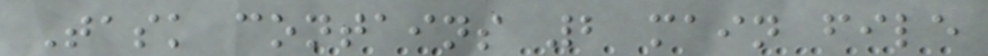Task contains 2 main file
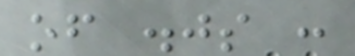of .js :
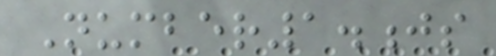Number1.js
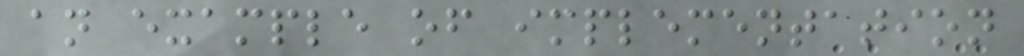an example of implementation
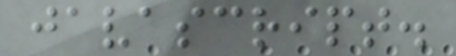javascript.
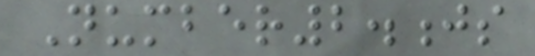Number2.js
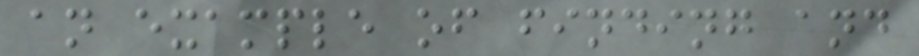an example of finding and
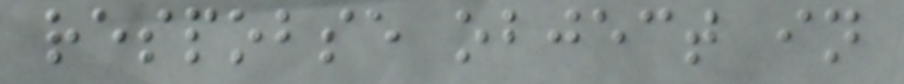respobse object in
